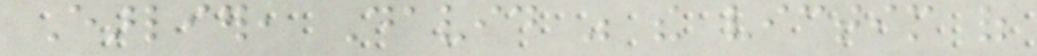Earlier, David was the victim of
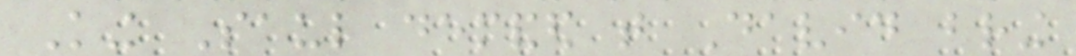King Saul demanded that David bring
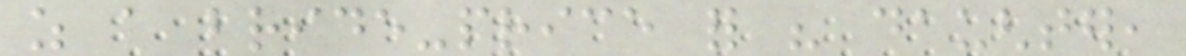as a bride-price for his daughter,
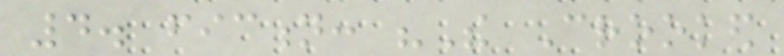4. fiction: "The Crooked
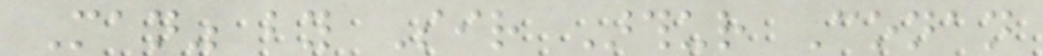Man" by Sir Arthur Conan
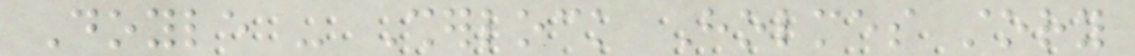Doyle - Sherlock Holmes story
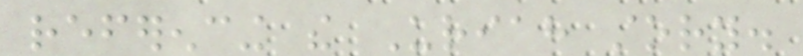referencing the Uriah story.
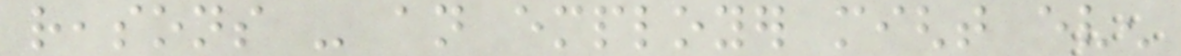reasons - an employer might even
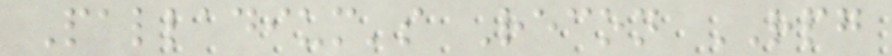Palladium's Recon RPG
